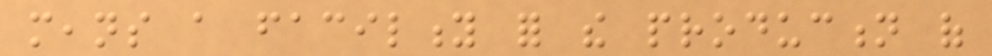means a facility for the production of
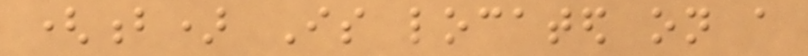(b) Is located on a
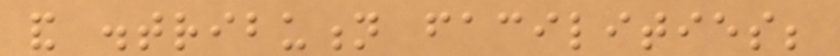and distribution facilities;
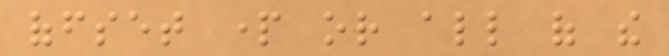offset part or all of the
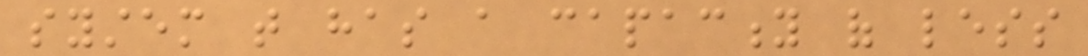system that has a capacity of less
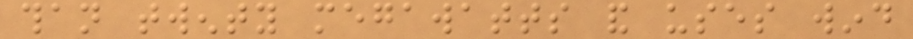than twenty megawatts and uses wind
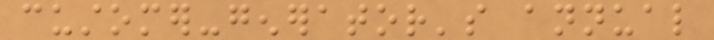customer-generator's annual
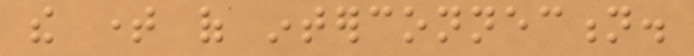the time of interconnection.
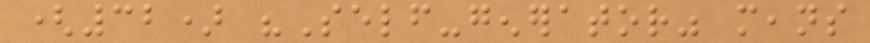(32) "Self-generator" means
